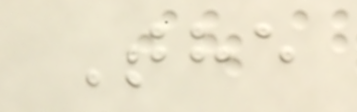The
